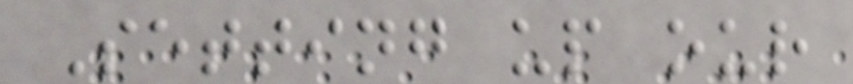Setting up our
